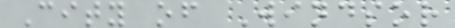City of Windsor
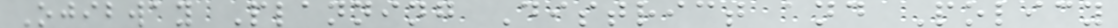Ojibway Planning District and Policy
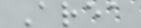Area
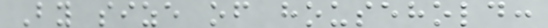By size of household:
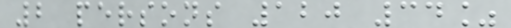2 persons 120 34%
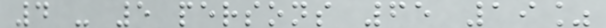4 - 5 persons 65 19%
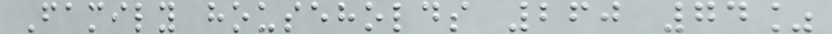Family households 260 74%
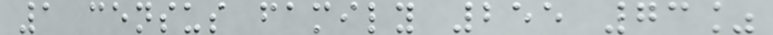1 census family 255 73%
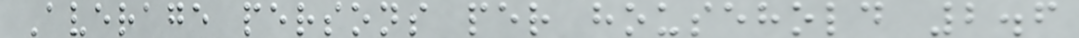Average persons per household 2.6
